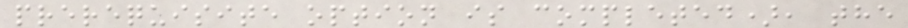prerequisite option is completed), the
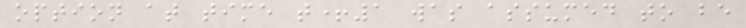option at time t+1 was assumed to be
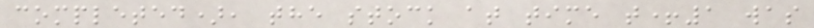completed), the stock at time t+1 was
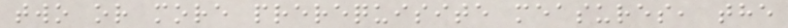two or more prerequisite measures, the
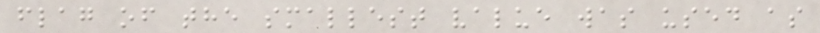flag of the smallest value was used as
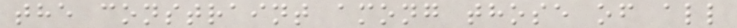the constraint among those of all
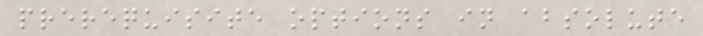prerequisite options in absolute
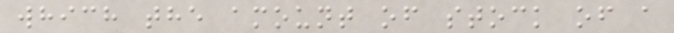which the amount of stock of a
